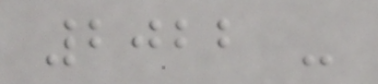2022 -
